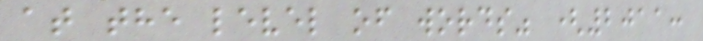at the level of words" (2011:
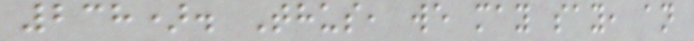238). Thus, we may say, an
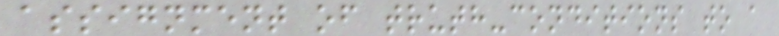assignment of truth-conditions to a
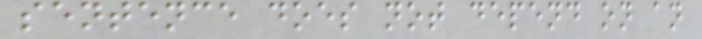sentence does not depend on an
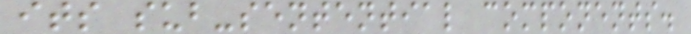its sub-sentential components.
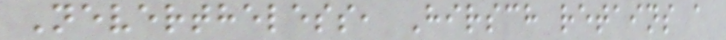Nevertheless, Hirsch retains a
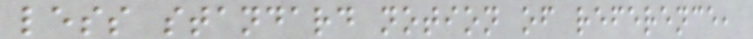less standard notion of reference,
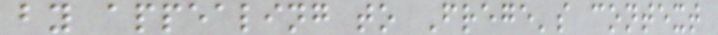by appealing to Frege's context
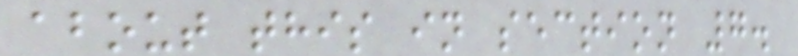about this in section 7.
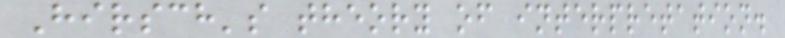Hirsch's theory of interpretation.
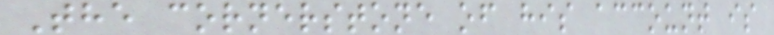The cornerstone of his account is
